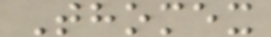Thomex
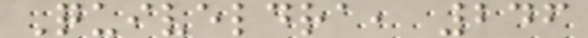Quiveldra, 246
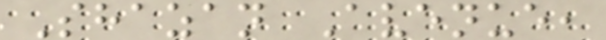Shazan Avenue,
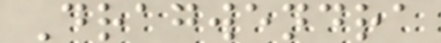Dragwendra
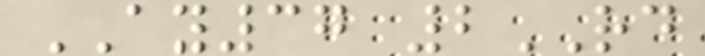AY37 2RD
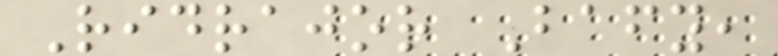Ridrajor Bafy,
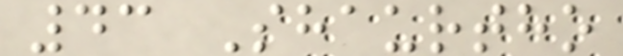43 Shaurtho
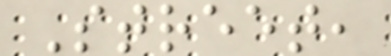Street,
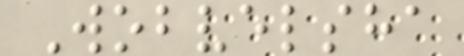Wobvelsha
